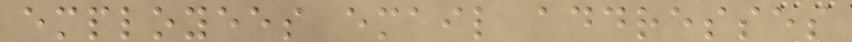employees email addresses
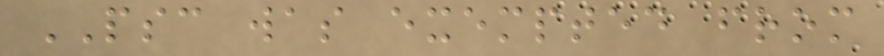PSC was exempted from
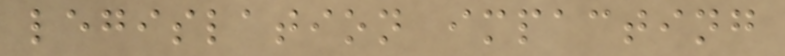legislation impacting
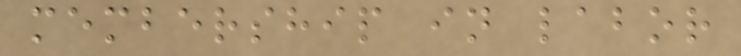membership in labor
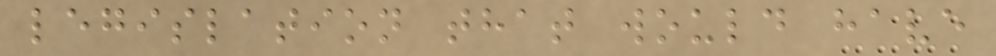legislation that would have
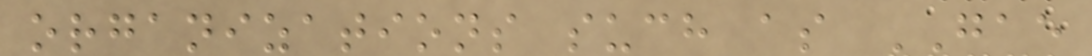organizations such as GAE
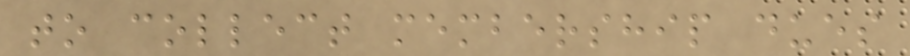to collect membership dues
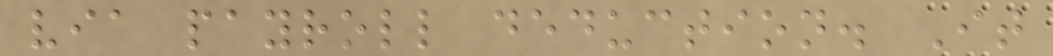via payroll deduction. It
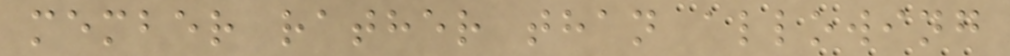member rather than allowing
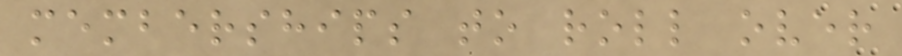memberships to roll over
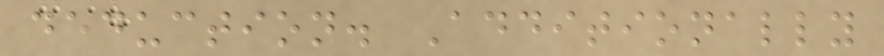deduction. Additionally
